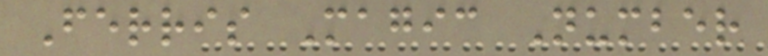Ferris Magic Number
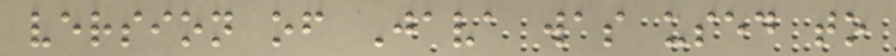version of Java was used to
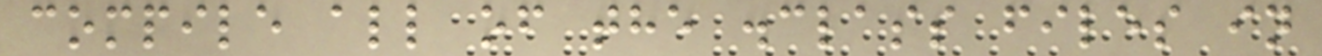compile all of the .class files in
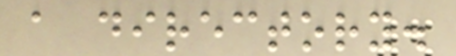a directory.
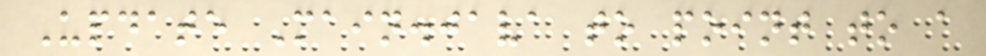Update Main.java to point to a
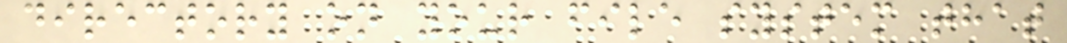directory on your file system that
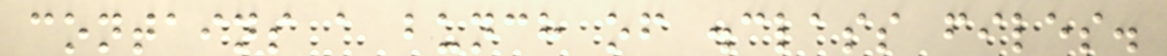contains a bunch of .class files.
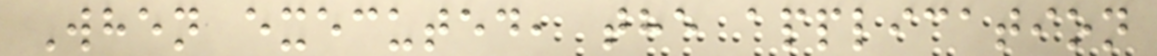When executed, the application
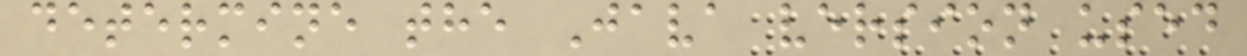determine the Java version used
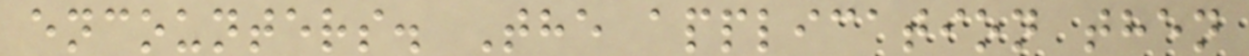encounters. The application then
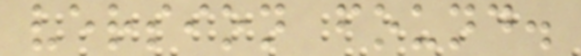version found.
